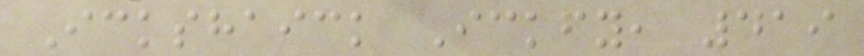Ickshaick Ickfy, 419
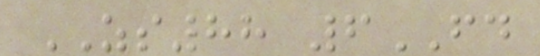ZS88 6FD
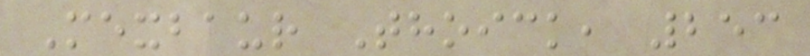Mexbaur Thoick, 253
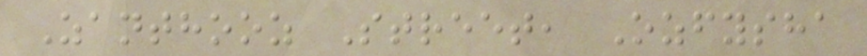Zanthooz Street, Ozfysha
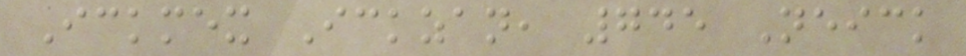Ickmex Ickzan, 745 Neick
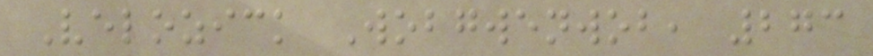Velozick Wobgwenwob, 273
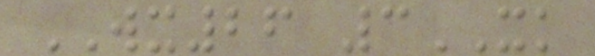WX26 3XK
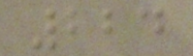224
